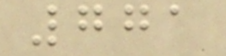771
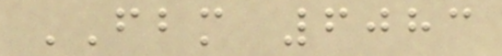FBM 6083
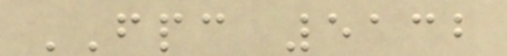FPC 5132
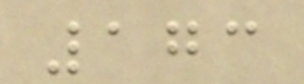173
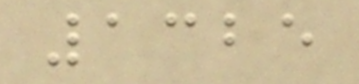1325
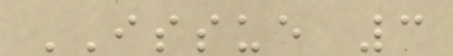ISSUE 3
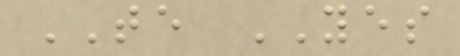TE YES
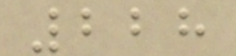228
